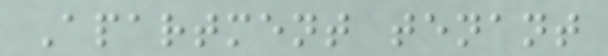Apartment tenant
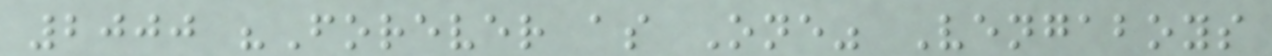2000 "Forever as One" Vengaboys
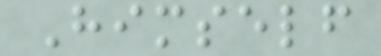Himself
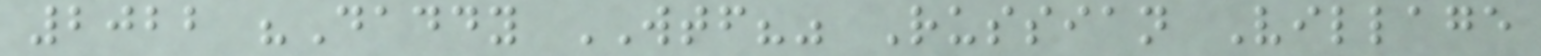2022 "Daddy WTF?" Russian Village
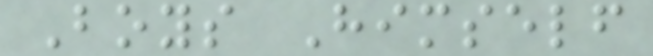Boys Himself
